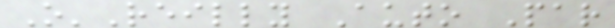O'Reilly Auto Par
